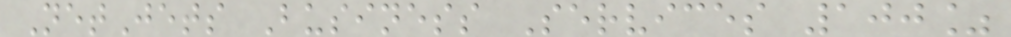NetJets Business Services 100%
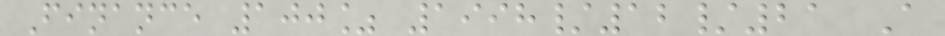Finance 100% 1998/12/21 A
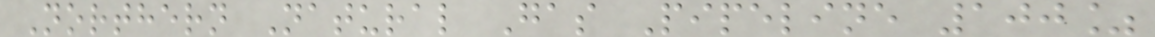Northern Natural Gas Pipeline 100%
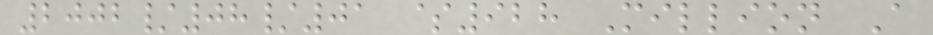2002/08/01 $928 Million A
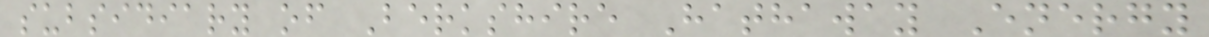subsidiary of Berkshire Hathaway Energy
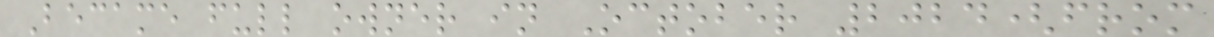Became full owner in October 2024(from
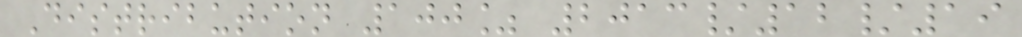Distribution 100% 2013/12/19
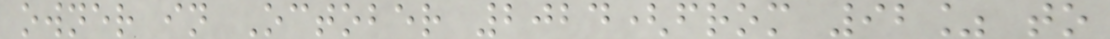owner in October 2024(from 92% to
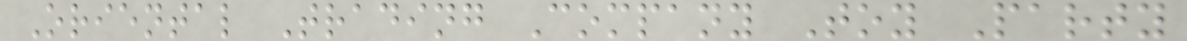Oriental Trading Company Toy Party
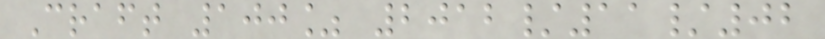Craft 100% 2012/11/02
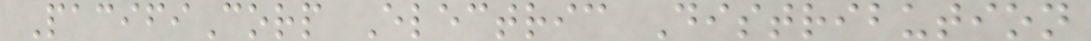PacifiCorp Electric Distribution
